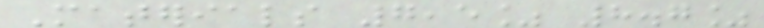Materials 7,5% 8.7%
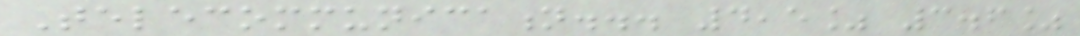Telecommunication... 4,5% 3.6%
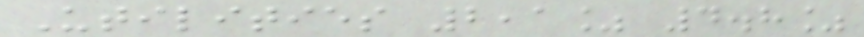Utilities 2,1% 4.8%
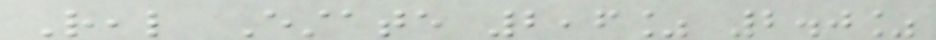Real Estate 2,6% 2.0%
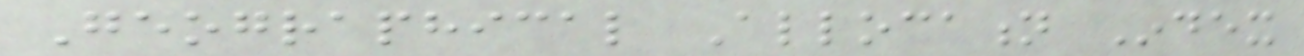Geographical Allocation Index
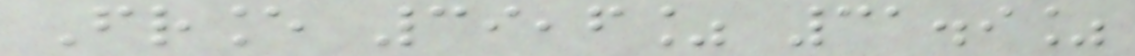France 39,6% 31.9%
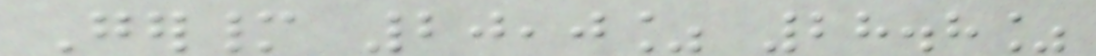Germany 20,0% 28.8%
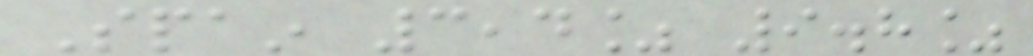Spain 3,4% 9.8%
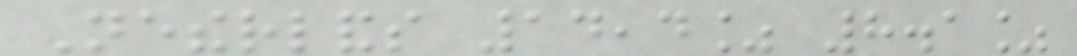Netherlands 14,4% 8.1%
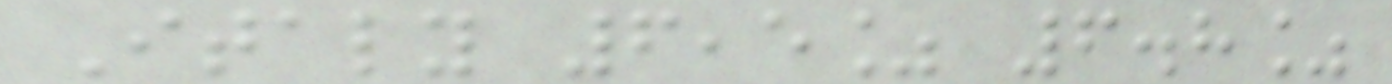Italy 6,5% 6.8%
